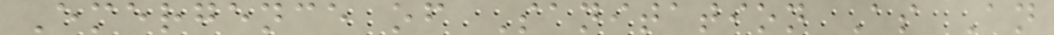Emergence of Sanitation As An
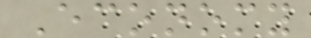Economy
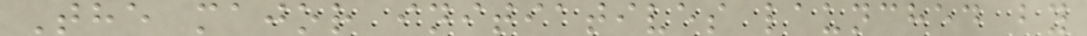The major initiatives launched by
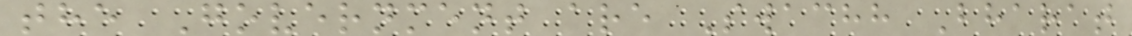the Government are Swachh Bharat
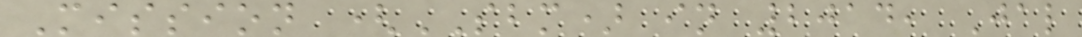Mission (SBM) in 2014, Jal
